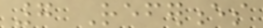7 References
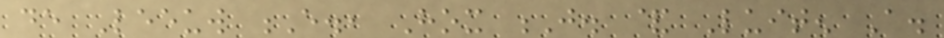de Leeuw E., Hox J. & Luiten A.
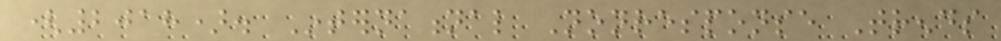(2018). International Nonresponse Trends
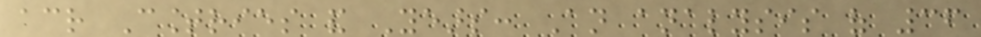across Countries and Years: An analysis of 36
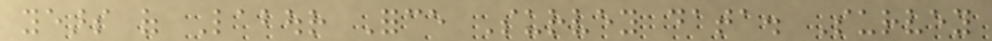years of Labour Force Survey data. Survey
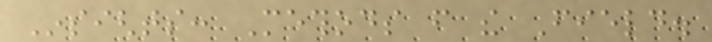Insights: Methods from the Field.
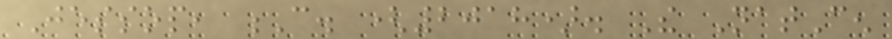Jessop, C. (2018). The NatCen
